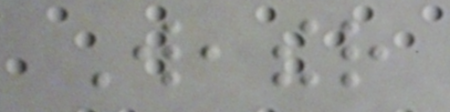Weather
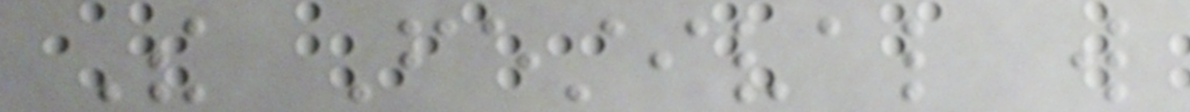The Festival will
